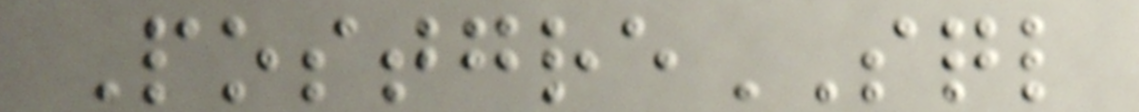PostgreSQL
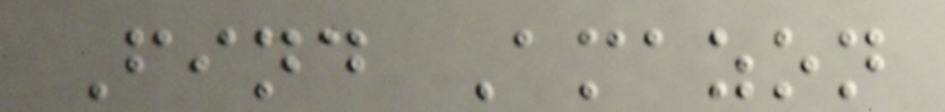Find Amazon
